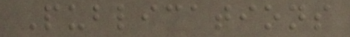Publications
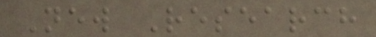New Research
